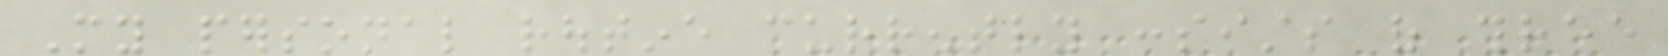My personal routine currently consists of three
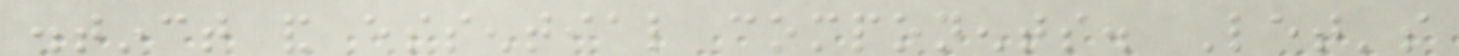distinct and essential components. Let's
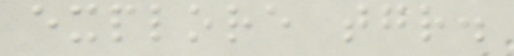explore together.
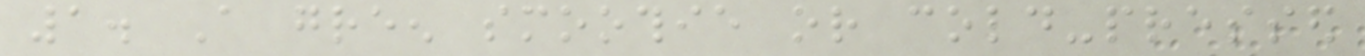1. A green smoothie or cold-pressed
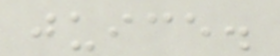juice.
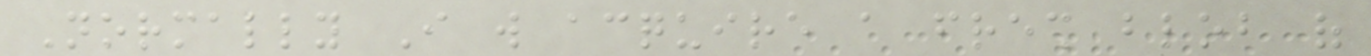Normally I will acquire a fresh blob of
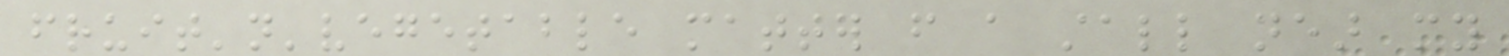fruit'n'vegetable matter from a stall near my
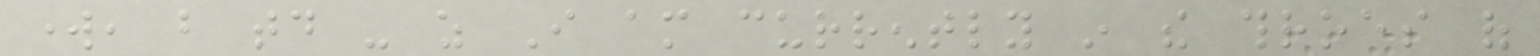work, but today - as I am currently in the throes of
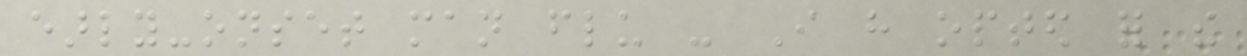early-onset man flu - I have opted for the
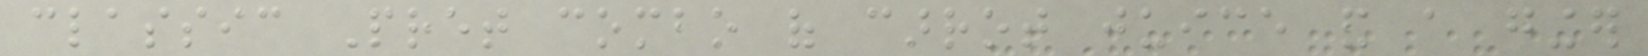classic Pret combo of carrot juice and a ginger
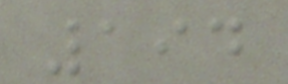194
